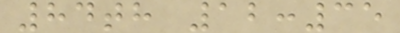84th 12:35
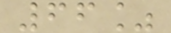66%
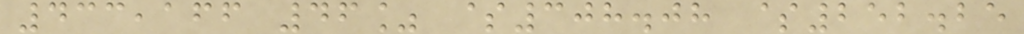433,166 46% $308.08 $252.25
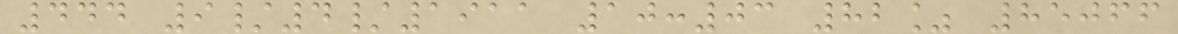444 9/4/1911 10:03 82% 85066
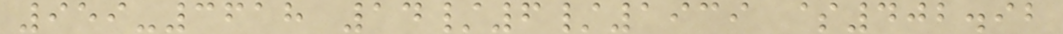959-3618 14/6/1939 $402.92
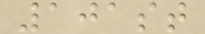101st
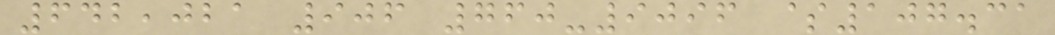642,021 906 760-9096 $107.31
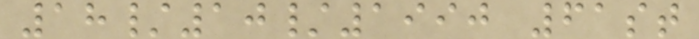18/10/1990 61st
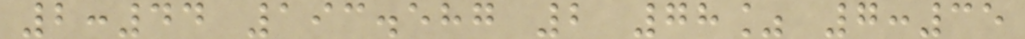2:44 193.587 2 78% 7:35
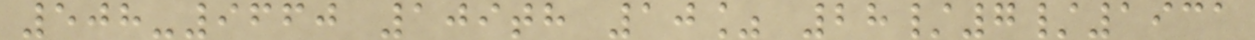508-9660 109th 10% 28/7/1931
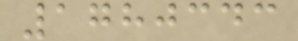1780343
